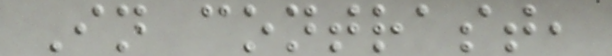In contrast,
